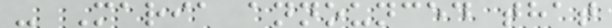- Maria announced that
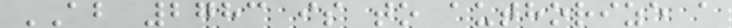AB 2783 is to authorize a
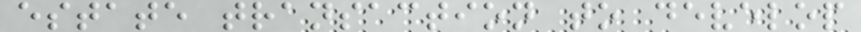estate transaction to develop
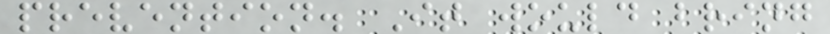prevention. It would bring
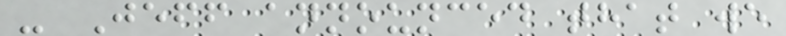- Jeff announced that we
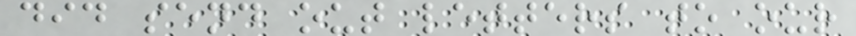did send out letters to our
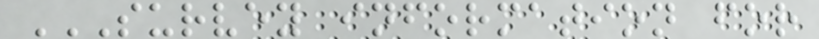SURVEY INFORMATION FOR
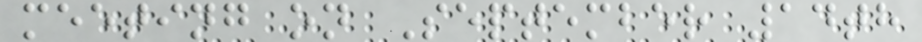meeting on September 14th
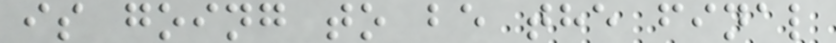is going to be the final
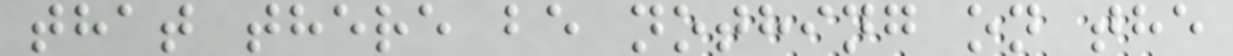that there be nothing on the
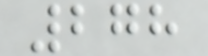278
